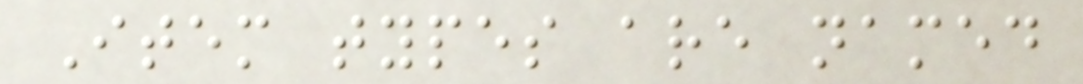Item types are named
